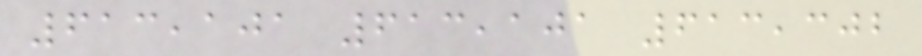613,101 613,101 613,302
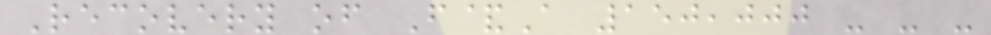Recovery of F&A 150,000 - - -
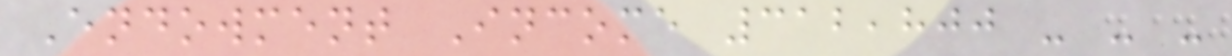Endowment Income 312,800 - - -
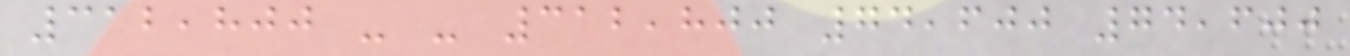312,800 - - 312,800 74,600 74,600
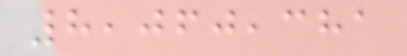8,060,381
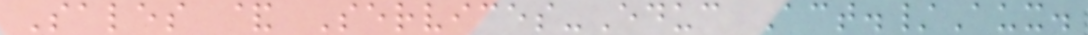Sales & Services-Educ Act./Aux.
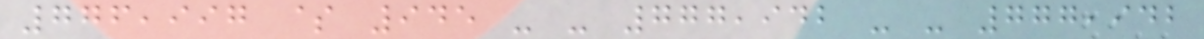776,997 $ 945 - - 777,942 - - 777,942
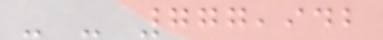- - 777,942
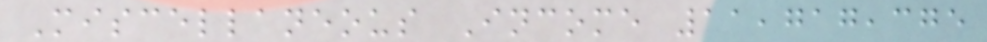Miscellaneous Income 11,717,375
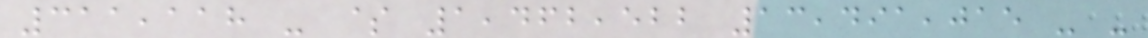311,118 - $ 1,462,522 13,491,015 - -
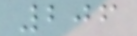206
